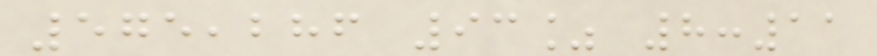575,286 93% 8:11
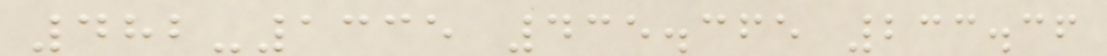482-1335 435.365 233.36
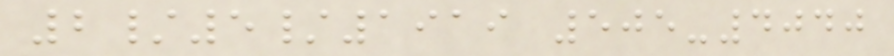2/5/1919 505-4040
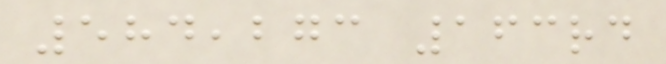584,273 163rd
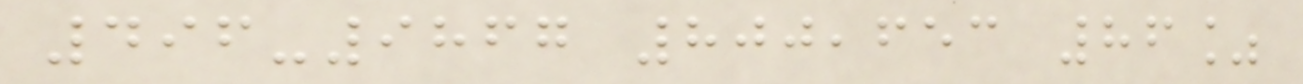496-9867 800,653 86%
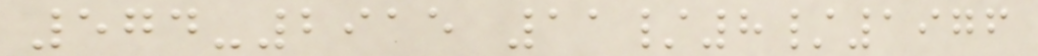574-2915 11/8/1976
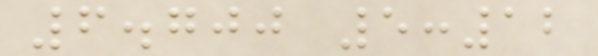6.700 5:12
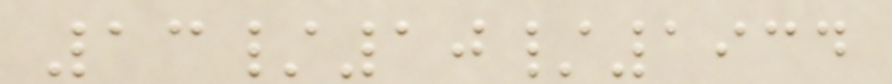13/10/1934
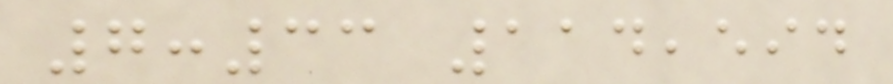7:33 114,594
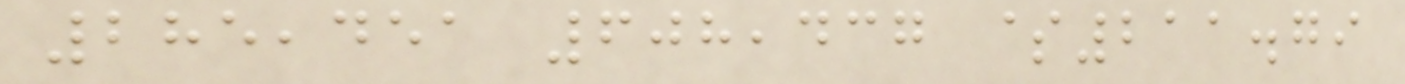285,451 608,437 $211.79
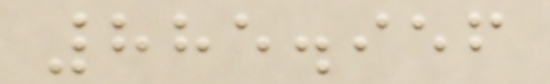885.956
